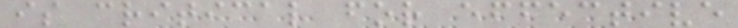is critical for effective
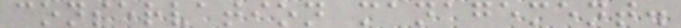conservation management.
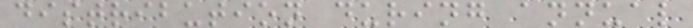distribution during annual
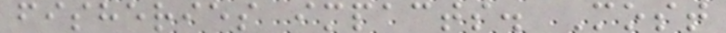fisheries impacts. Most
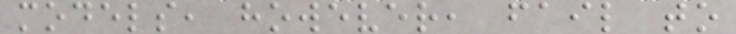models, however, fail to
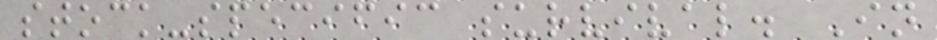stock-specific survival. In
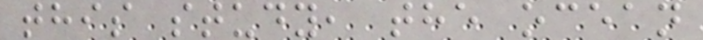this study, the ocean
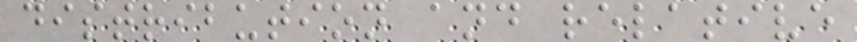distribution and relative
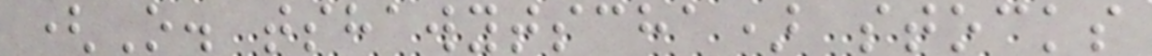(O. tshawytscha) stocks
